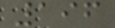196
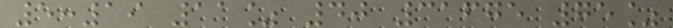5:19 11% 40 31675 75%
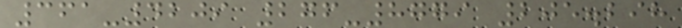361-4209 276-8779 205.298
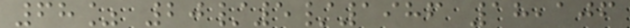68% 20/5/1986 18,106
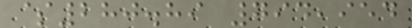$280.89 794,954
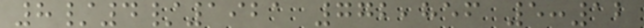8/4/1921 772,856 5:12
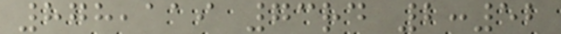878,119 73rd 2:52
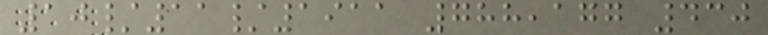10/11/1911 788,177 430
